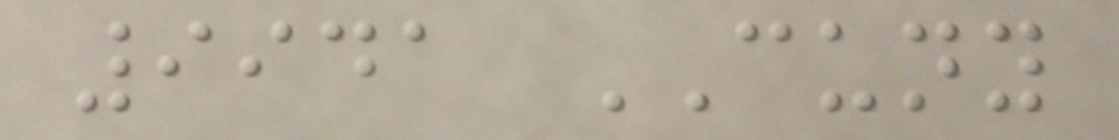9941 CUNY
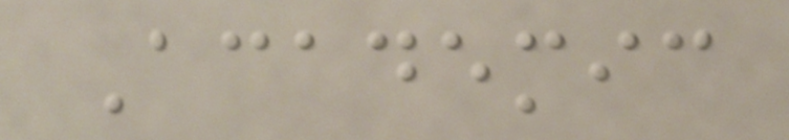Academic
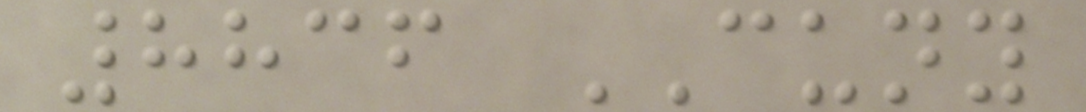8836 CUNY
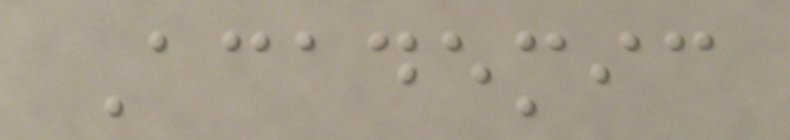Academic
